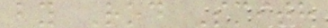by Rod Smith
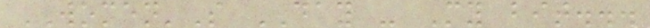WOMEN'S DAY - My bit...
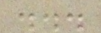...
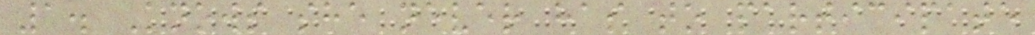1. Knows she never has to participate
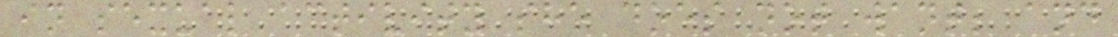in sexual activity she does not want; and
